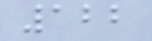122
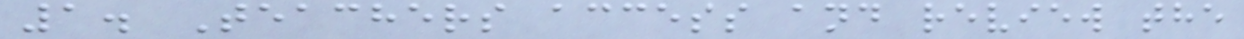1. Teachers access and review the
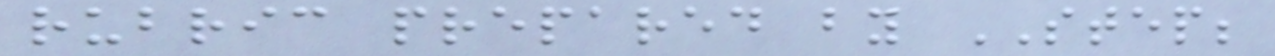rubric prepared by STEP;
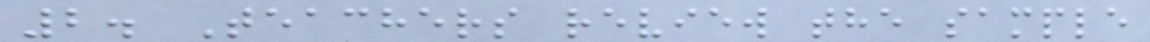2. Teachers review the sample
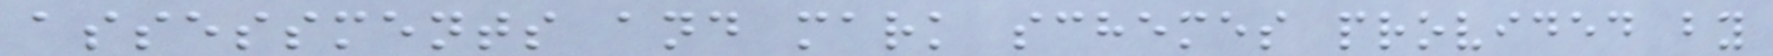assessments and mark schemes provided by
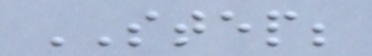STEP;
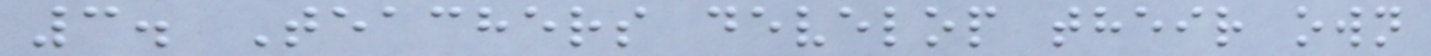3. Teachers develop their own
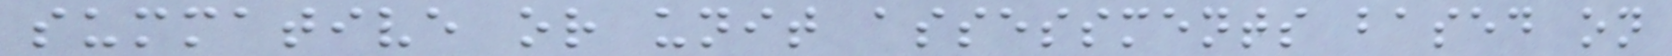summative or unit assessments based on
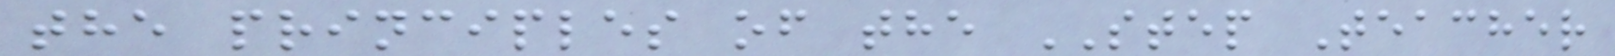the principles of the STEP Teacher
